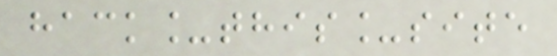hack_this_site
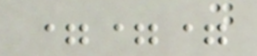===
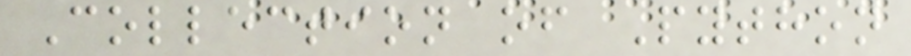Collection of Python
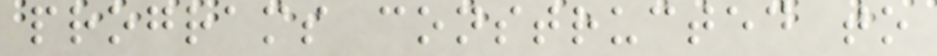programs constructed to
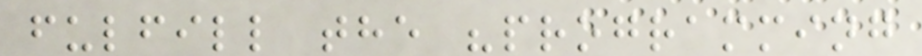fulfill the "programming
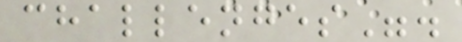challenges".
